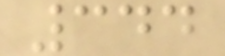344
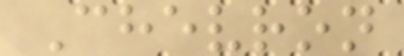Chevron
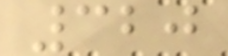320
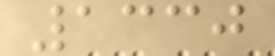1330
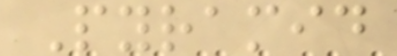Pyramid
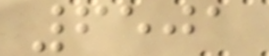6501
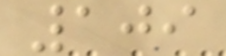109
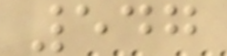547
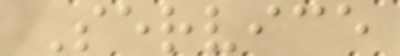Service
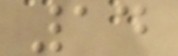14
